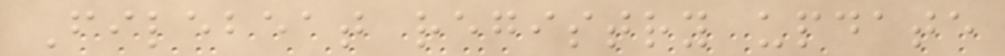Filebeat registry update
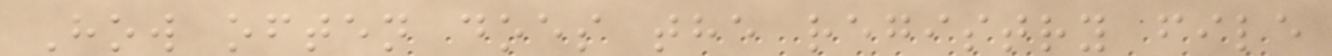How often does the registry file
